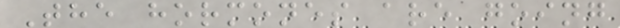The hormones are going
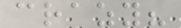crazy?
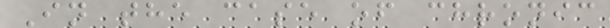In the case of chronic
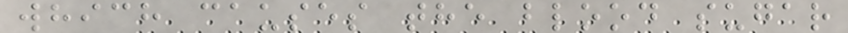which causes the blood sugar
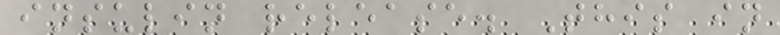insulin release. This in
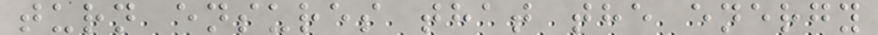turn ensures that the energy
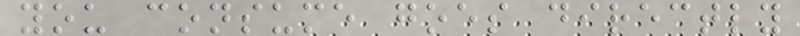you consume goes directly
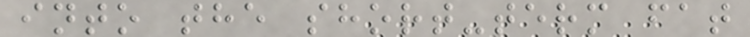into the short-term fat
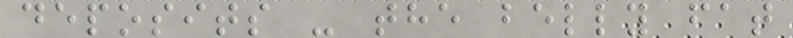deposits - the belly fat
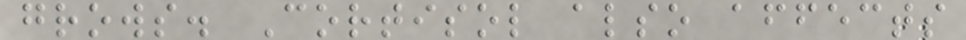grows. Cortisol also affects
